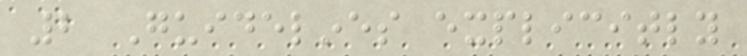2 Guidelines explicitly
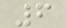6
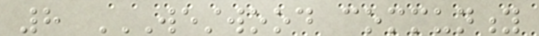8 WESTWOOD COMMUNITY
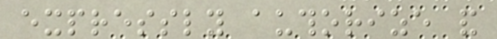expressly authorize and
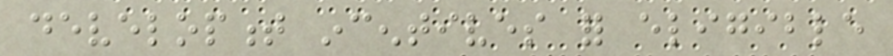development incentives for eligible
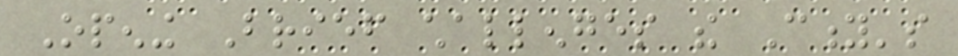Opening Brief challenges the City's
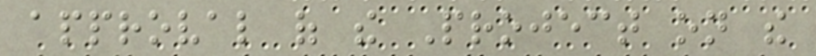approval of the Project on the
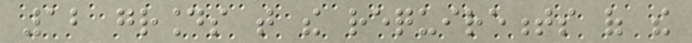12 grounds that the requirements of the
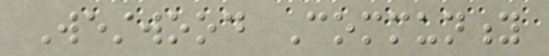Westwood Community
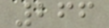266
